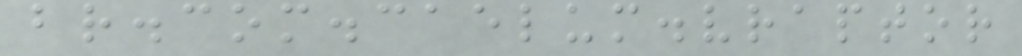br.com.caelum.vraptor
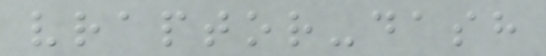vraptor-dash
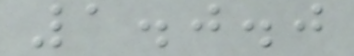1.0.0
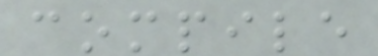compile
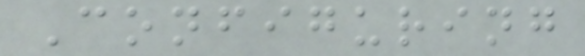Configuring
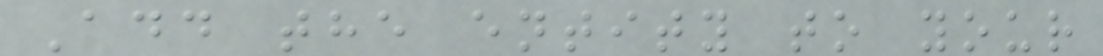Add the entity to your
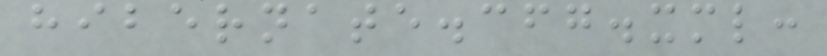hibernate.cfg.xml:
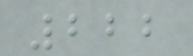222
